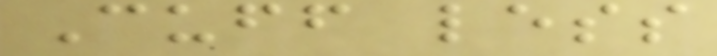Cuff less
